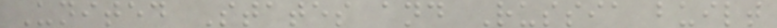United States and Russia built
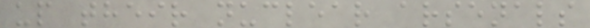up their nuclear arsenals
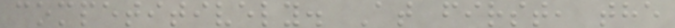competitively. At first, the
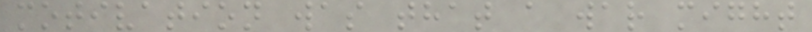motivation was that a war might
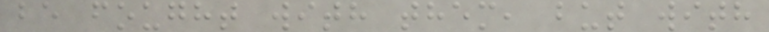be fought with them, but with
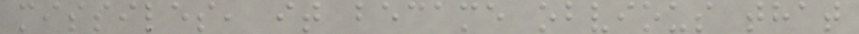missiles, it became obvious that
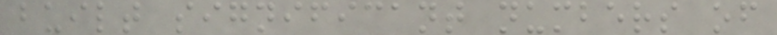built significant numbers of
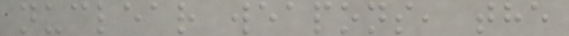nuclear weapons, the
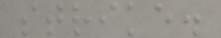strike.
